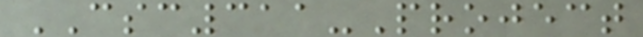CSC311-Project
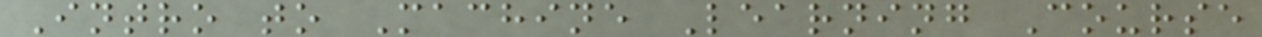Intro to Machine Learning Course
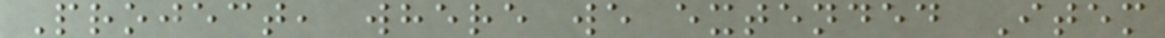Project, where we extended Item
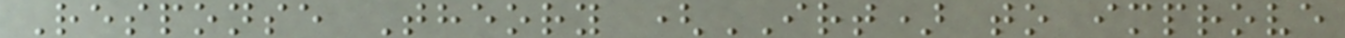Response Theory (IRT) to improve
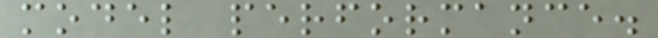model performance.
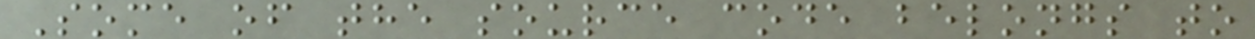Some of the source code belongs to
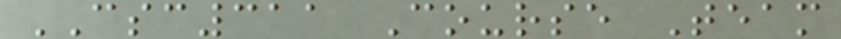CSC311 Course Team
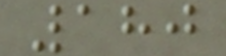180
